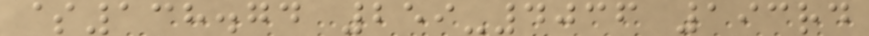$138.74 259-4036 193rd
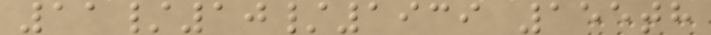11/10/1939 155th
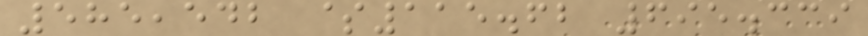585,542 $115.62 695.339
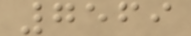7569
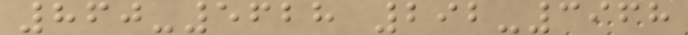860-5628 292-3968
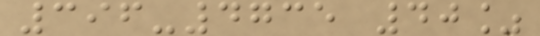396-4735 40%
